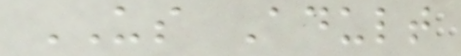US Adult
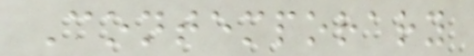Contemporary
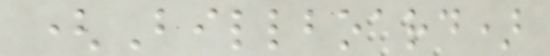(Billboard)
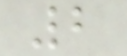2
